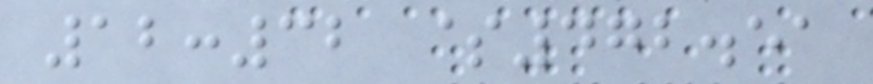12:32 $472.51
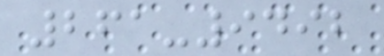261-9492
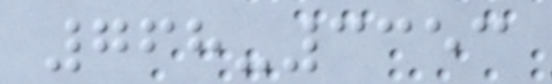768-3353
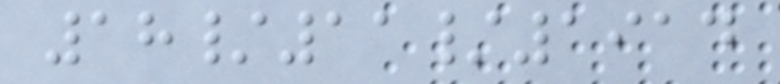18/11/1914
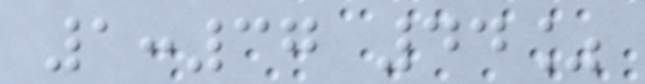1:37 44%
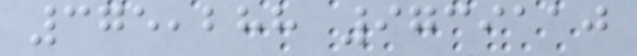375,288 9739110
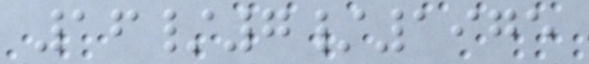16/7/1975
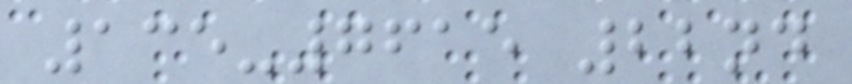135-7615 22nd
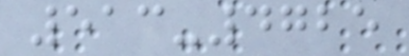513-4725
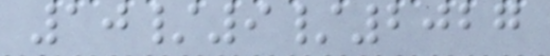10/9/2027
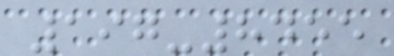197-8455
